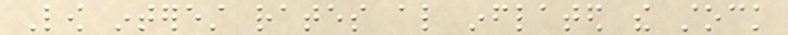Low interest rates also inflated the stock
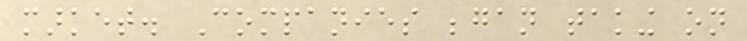market. Companies began taking on
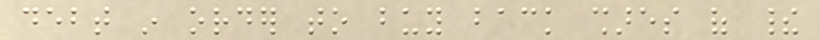debt in order to buy back shares of their
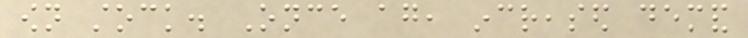own stock. Once again, increased demand
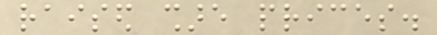raised share prices.
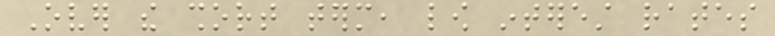Over the short term, low interest rates
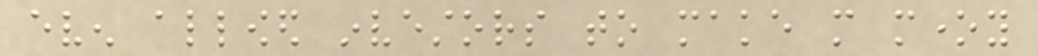even allowed investors to make more money
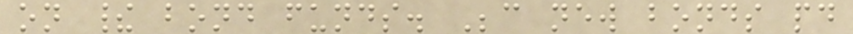on their bond funds. Because new bonds paid
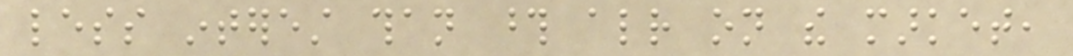less interest than those already on the market,
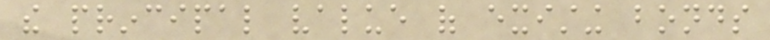the principal value of existing bonds
